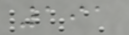191
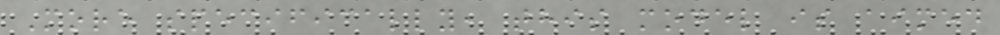More specifically, this model is aimed
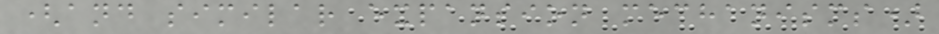(and similar expansion mechanisms)
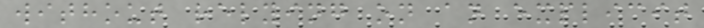without relying on an explicit
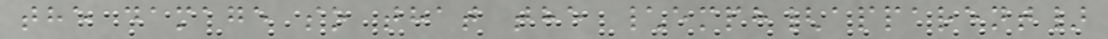the damage so that the \emph{apparent}
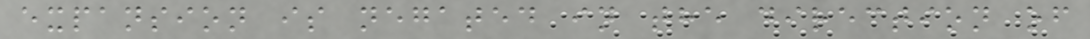expansion is negated in the direction of
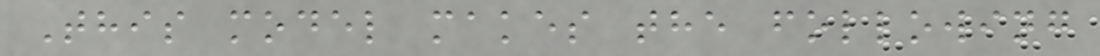This model makes the following
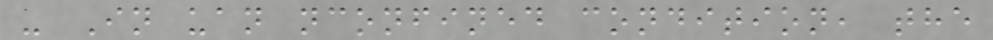- In uan nconfined condition, the
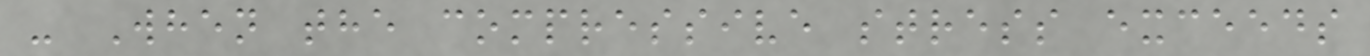- When the compressive stress exceeds
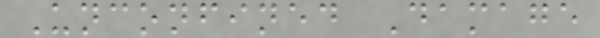Unconfined Damage
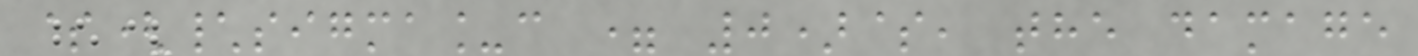$(\sigma_c = 0)$, the damage
